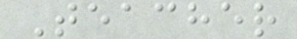Teacher
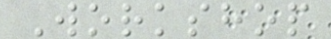Workshop
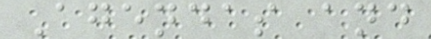Agendas and
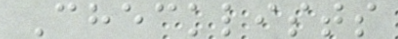Checklists
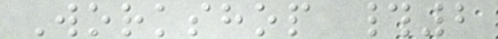Workshop #2
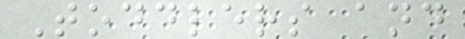Toddlers and
